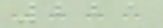221
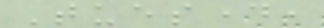Tuesday,
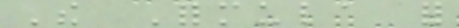The Formula for
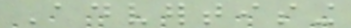Advertising
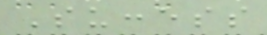Success
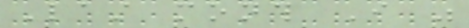Last month I was
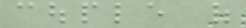couple of
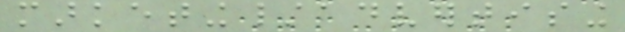marketing/advertising
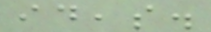ideas.
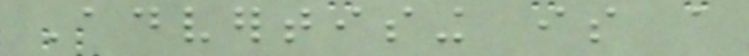Advertising is a
